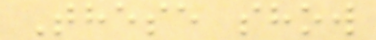These show
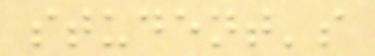student's
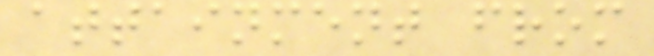attainment from
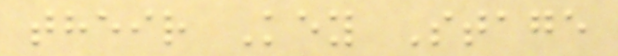their Key Stage
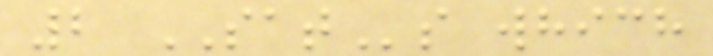2 SATs which
